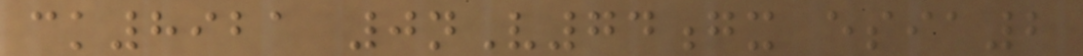ck8921 0nV74gx esia2
